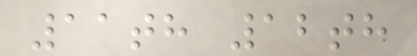11th 12th
